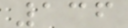136
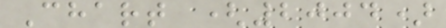Chart (2004)
